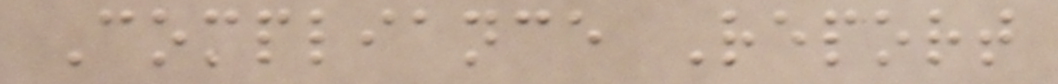Compliance Report
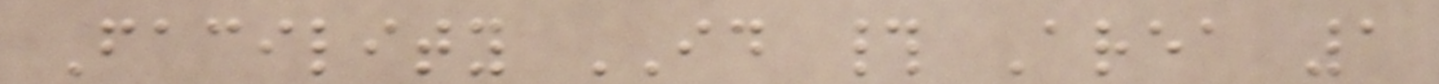Facility ID # Area 1
